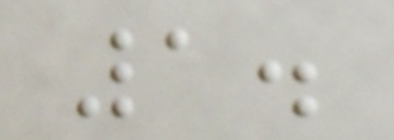1.
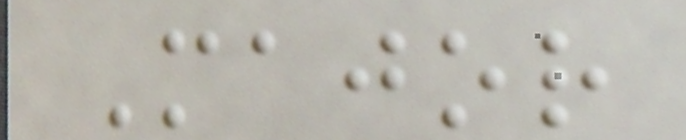Major
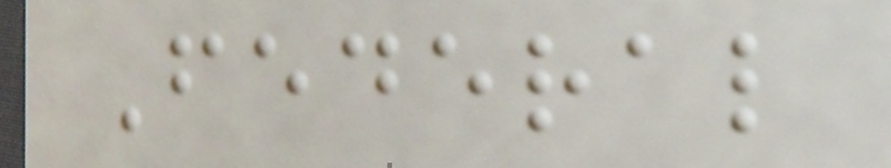Federal
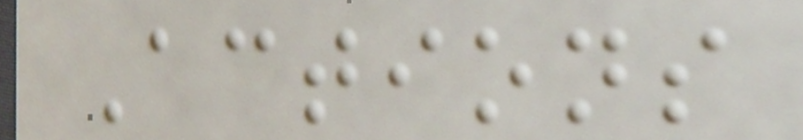Actions
